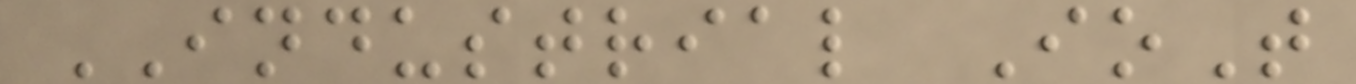INDUSTRIAL IoT
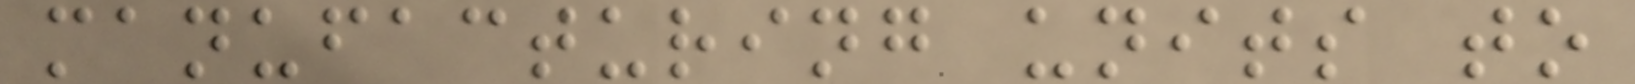manufacturing units to
